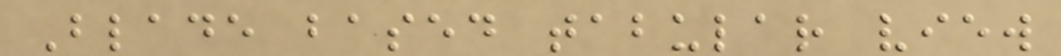Blade based tabular view
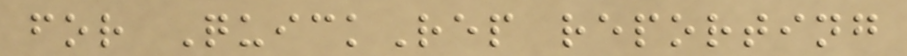for QuickRep reporting
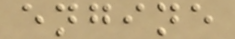engine
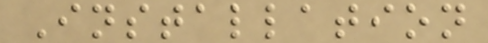Installation
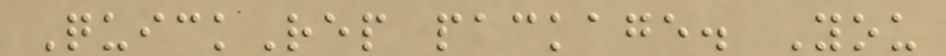QuickRep package. You
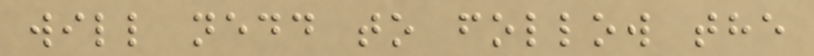will nedd to follow the
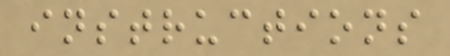instructions
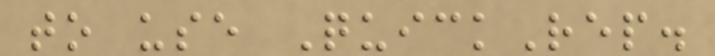to use QuickRep.
